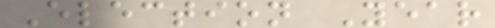Election Year
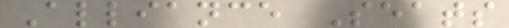Alliance Seats
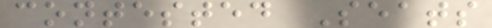contested Seats
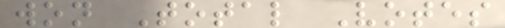won Total Votes
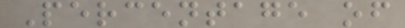Percentage of
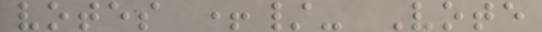votes +/- Vote
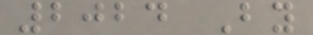2024 By
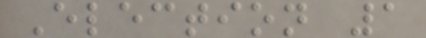Election 1
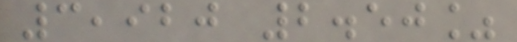3,920 2.50%
